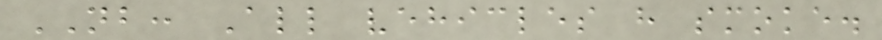NB: All vehicles have smoke.
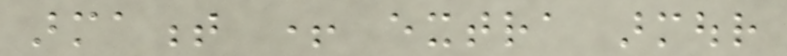armament + extra armour
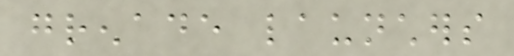grenade launchers
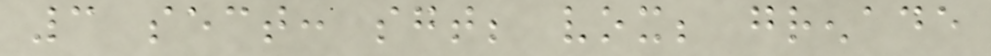3 sect: sgt; vox; grenade
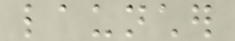launcher
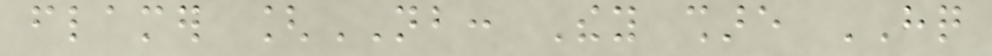flamer [NB: They share HQ
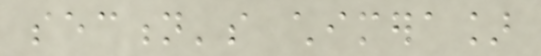section's chimera]
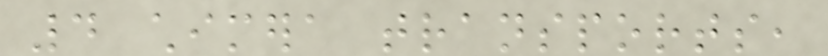4 chimera transports,
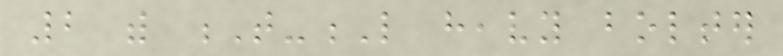2 with T-L heavy bolter
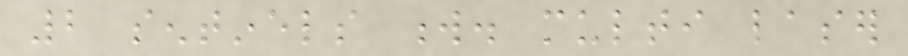2 sentinels w. multi laser
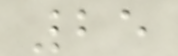25
